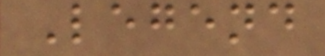Legend
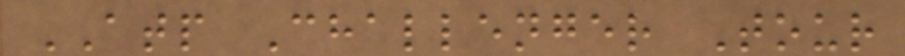ATP Challenger Tour
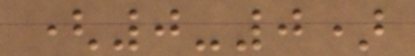(0-0)
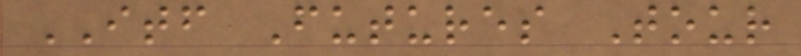ITF Futures Tour
